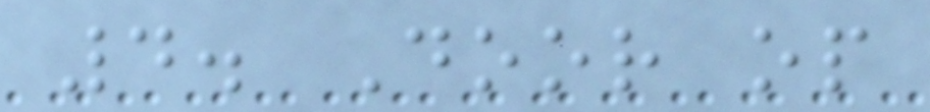4. Door op
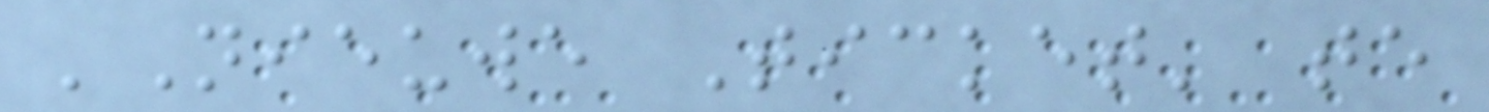'Nieuwe Ticket' te
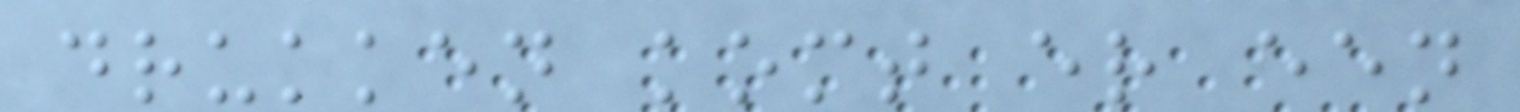drukken komt er een
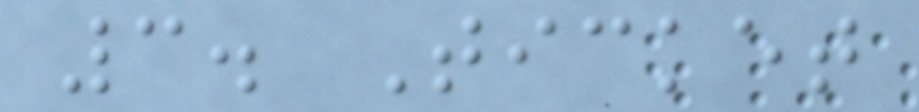3. Ticket
